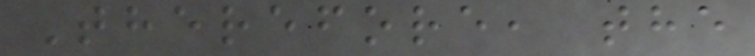Therefore, the
